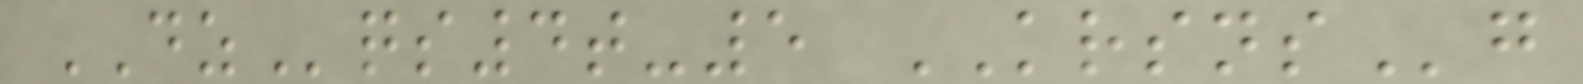DZqs4t-5 KRSNSg
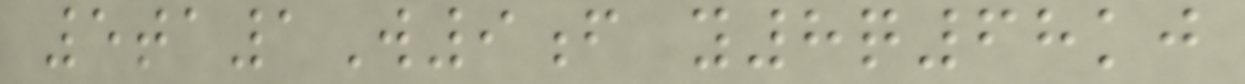5ta1W9f y8q68kj
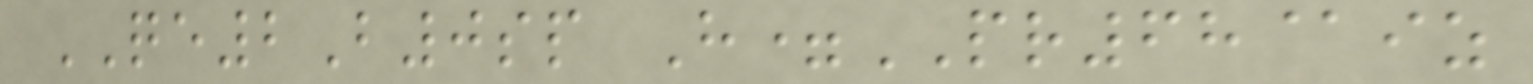QE2B0sp H=PR68@iz
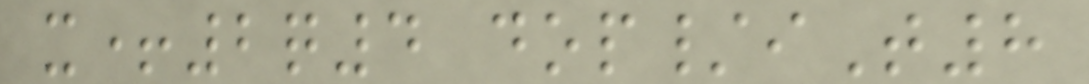x+2q4 dop/iT8
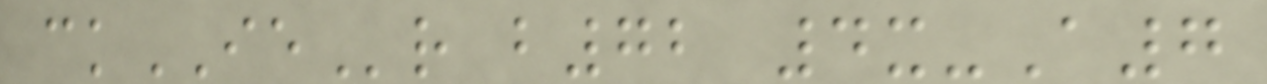ckIEr b72 4x-A7
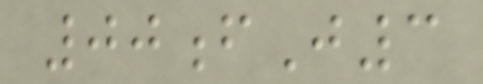00fJ3
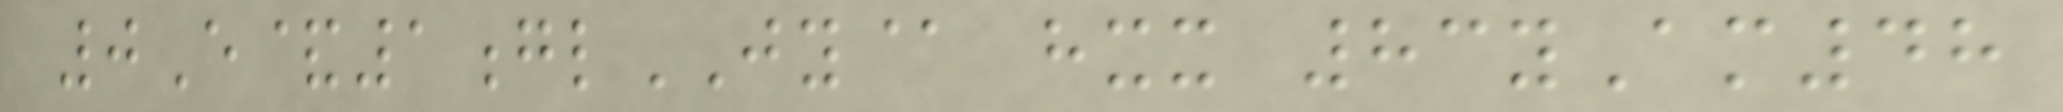0E&1glJY@ hxx 83yAm48
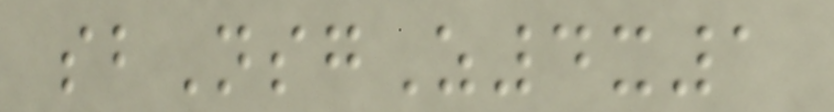sbNsgZ4x1
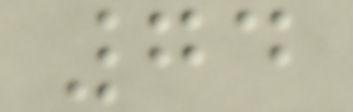74
